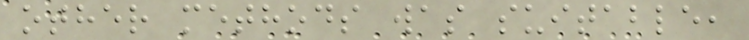other methods was suitable,
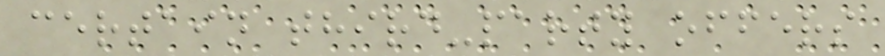certain third-party offers
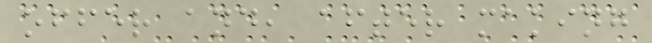offer and, after making
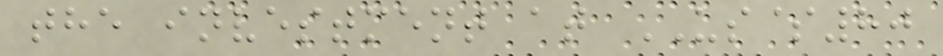the investment at US$80
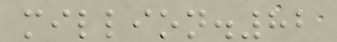million.82
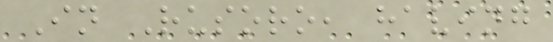In Rusoro, having
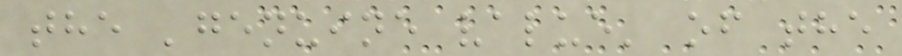the 'genuine value' of the
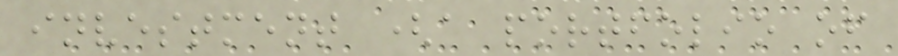investment (a portfolio of
